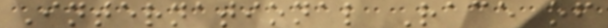International Race of
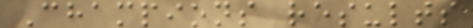Champions results
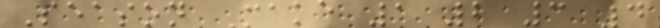Season Make 1 2 3 4
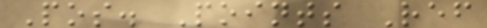Pos. Points Ref
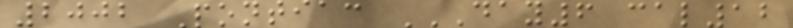2002 Pontiac DAY6 CAL12
